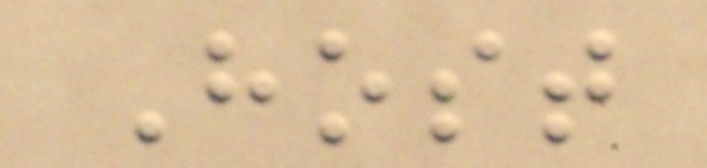Host
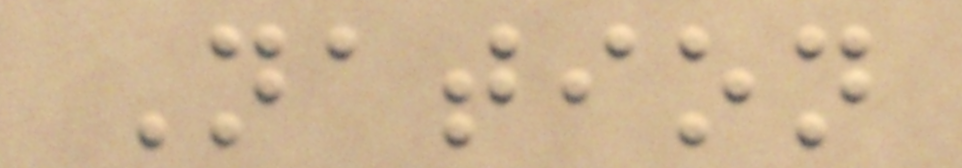Nation
